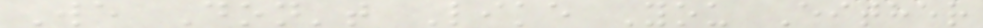We Don't Like You Either
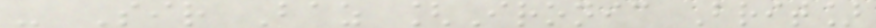- Sir Baz [Ironic Brit]
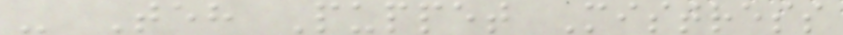- Teh Puppet Mistress
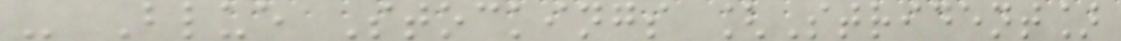- Blue Stockings [Strident]
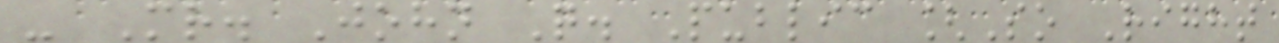- Mr. John Q. Public [So Right
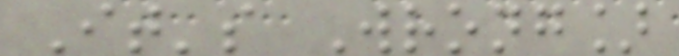It's Wrong]
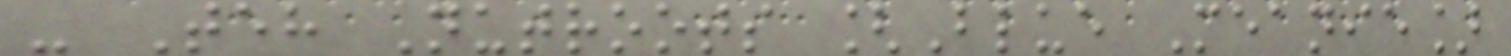- Teh Nutroots [Blue Meanie]
